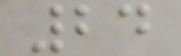24
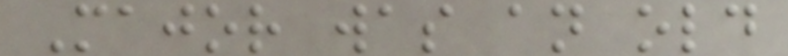Major was an old
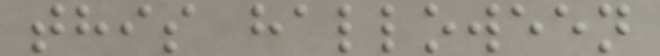this halloween
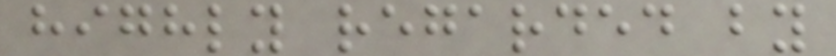highly regarded by
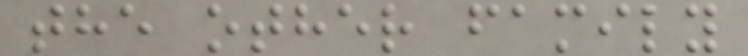the other family
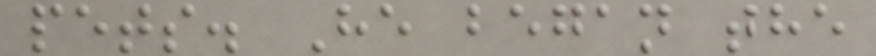pets. He began the
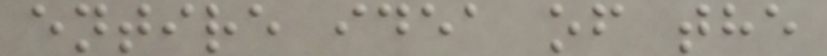entire idea of the
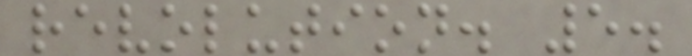revolution. 5.
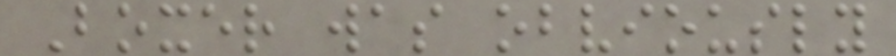Boxer was obviously
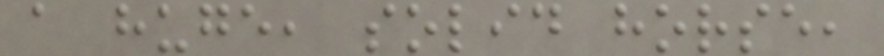a huge, solid horse,
